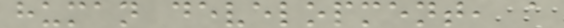human development, a
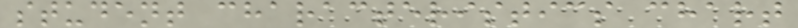student characteristics chart
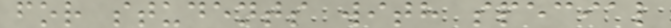for students with special
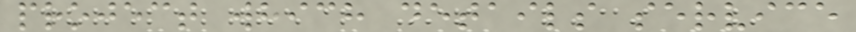project which details service
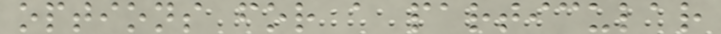options for a particular
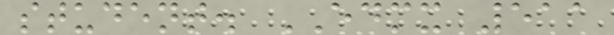student. EDMX 511
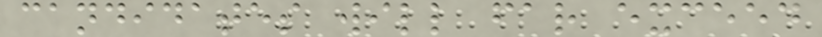candidates will far exceed
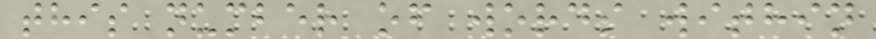this number of words within
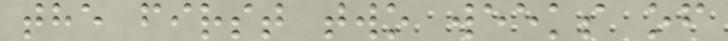the first two weeks of
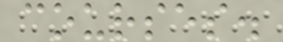courses.
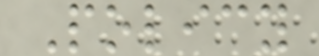Policy
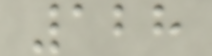128
